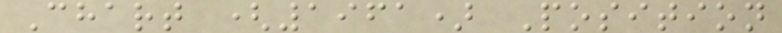Chart (1961) Position
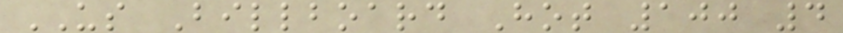US Billboard Hot 100 4
